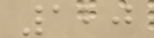120
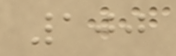100
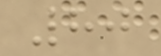80
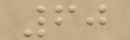60
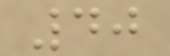40
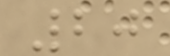20
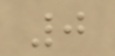0
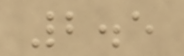2.5
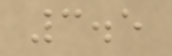3.5
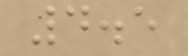4.5
